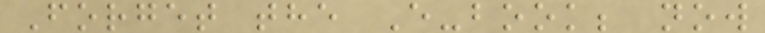Forget the E-book; now
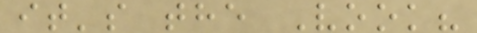it's the Vook?
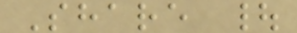Share |
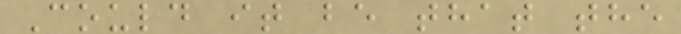Could it be that the
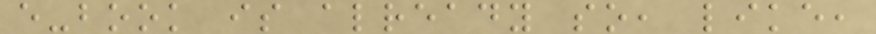e-book is already so, like,
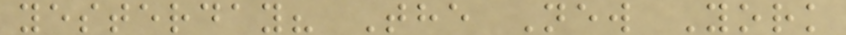yesterday? The New York
